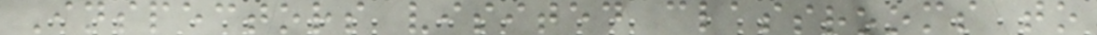Inspectors visited classrooms to
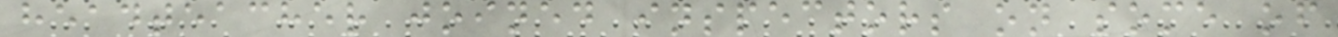headteacher joined inspectors on some of
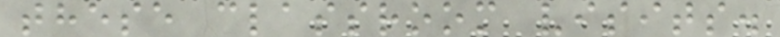these classroom visits.
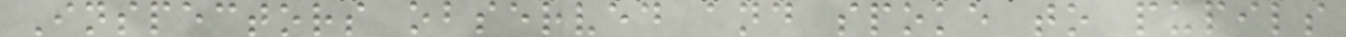Inspectors observed and spoke to pupils
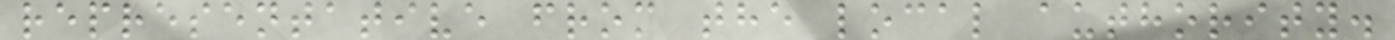representative from the local authority.
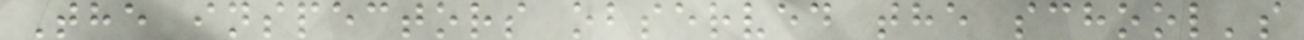The inspectors observed the school's
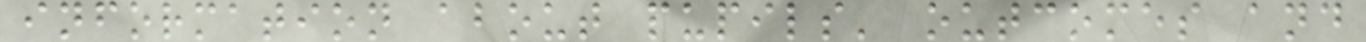information about pupils' outcomes and
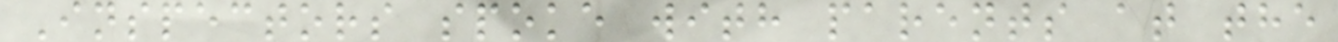Inspectors spoke with parents at the
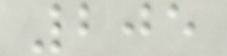205
